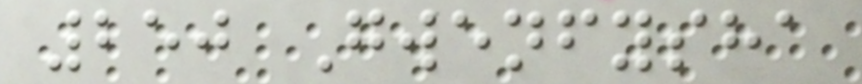250 Gwenfysha
